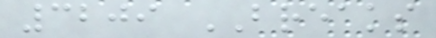3209 BREAKS
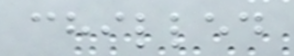chilled
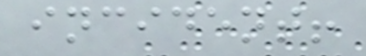incident!
